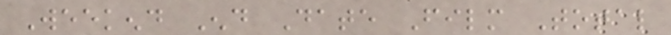Weekend End Date Film Total
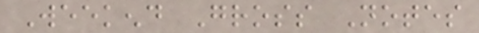Weekend Gross Notes
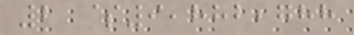2 $9,882,788
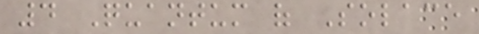4 Quantum of Solace
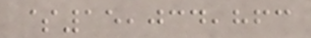$15,034,863
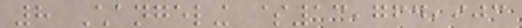8 Changeling $13,764,903
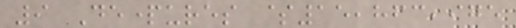9 Departures $15,863,975
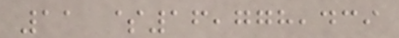11 $16,778,439
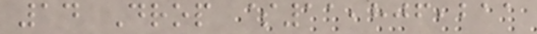14 Drop $11,806,211
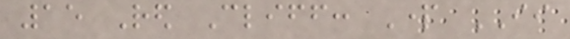15 Red Cliff: Part II
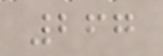267
